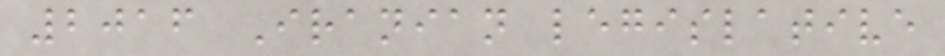2016 Iranian legislative
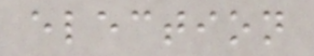election
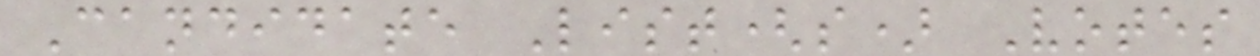Candidate List(s) Votes
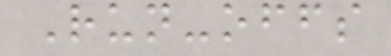Run-offs
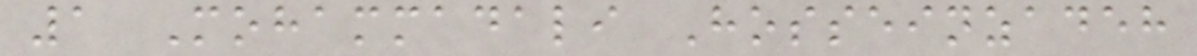1 Mohammadali Hosseinzadeh
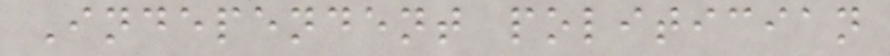Independent politician
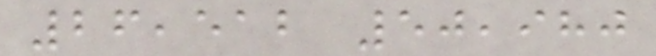26,512 50,980
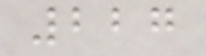227
